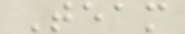Team
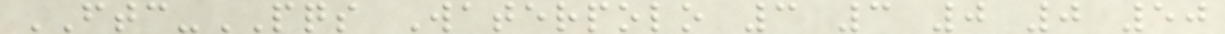FTC-PQS Waterpolo 3 3 0 0 50
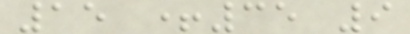15 +35 9
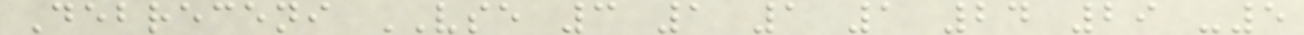Debreceni VSE 3 1 1 1 24 29 -5
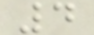4
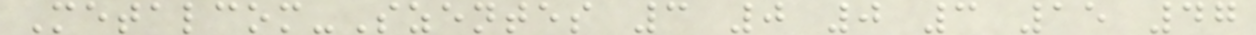Metalcom-Szentes 3 0 0 3 15 47
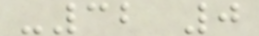-32 0
